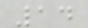14
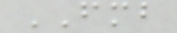FMB
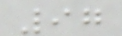97
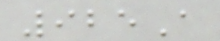925A
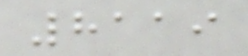8119
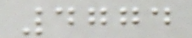4774
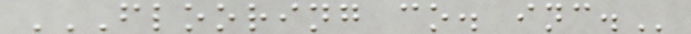FLOORING CO. INC.
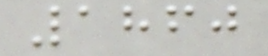1860
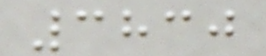3830
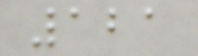121
